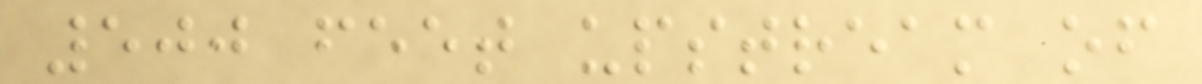500 feet upstream of
